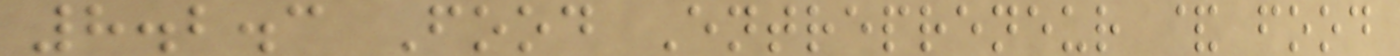8.2.3 Food Entrepreneur & food
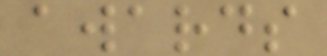awards
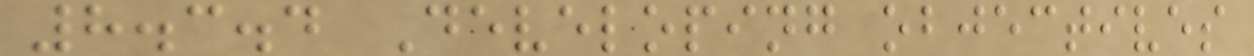8.3.4 Developing objectives
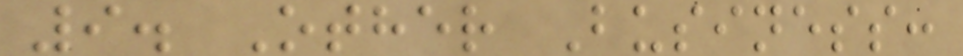9. Other Business:
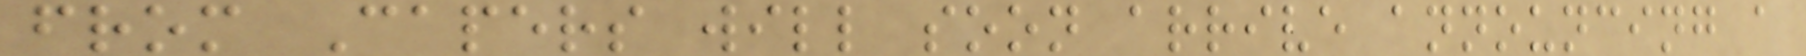from Capers will soon arrive announcing a
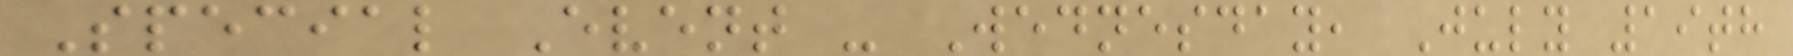Special Event - Wednesday, July 19th
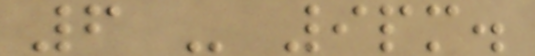6 - 9pm.
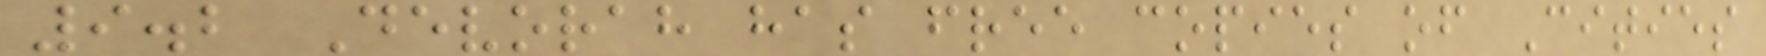9.2 Devorah has free copies of Cities
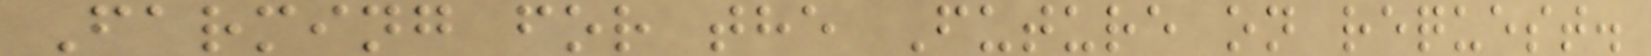Farming for the Future on request.
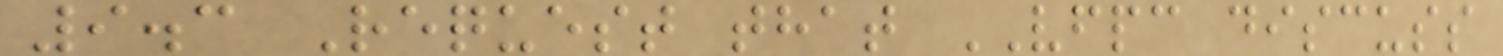9.3 Request that VFPC discuss
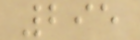295
